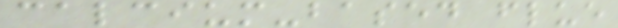calcium-based flue
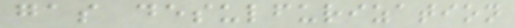gas desulfurization
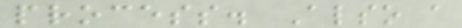process. Also a
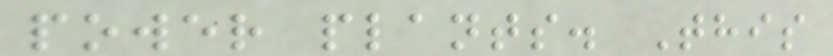power plants. This
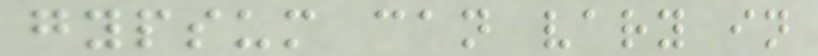gypsum can vary in
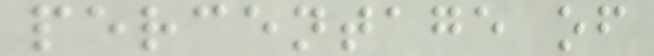percentage of
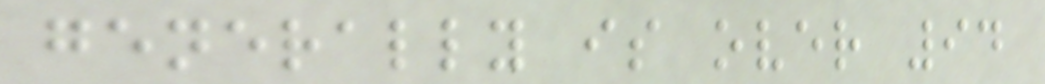generally is over 94
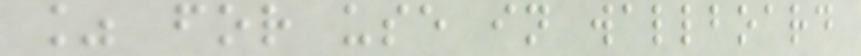% for use in wallboard
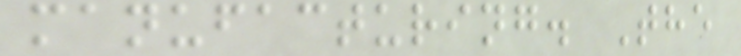manufacturing. The
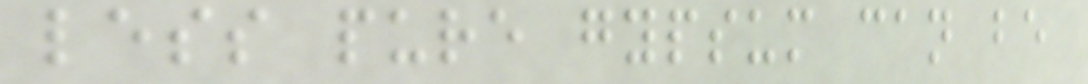less pure gypsum can be
